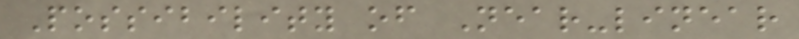Possibility of Near-linear
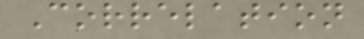Correlation
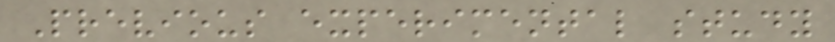Previous experimental study
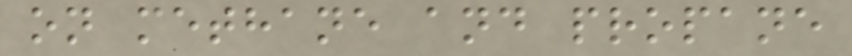on methane and propane
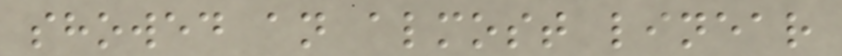showed an almost linear
